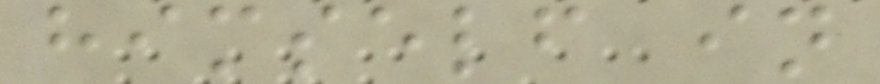himself in
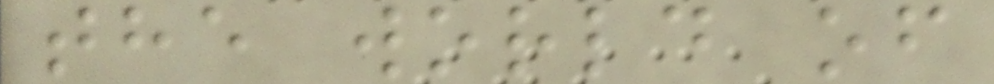the world of
